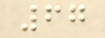67
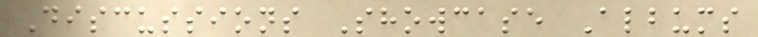Discussions Showcase Albums
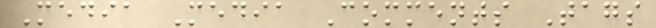Media Media Comments Tags
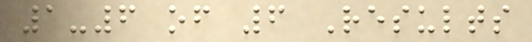1-6 of 6 Results
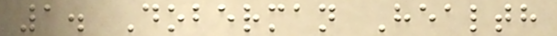1. Doberman Health
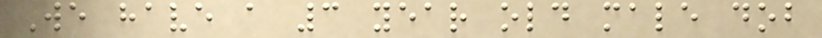We have a 3 year old male dob
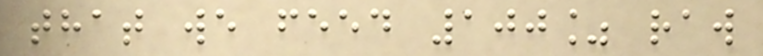that we feed 100% raw
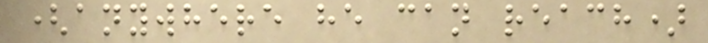(anywhere he can reach)
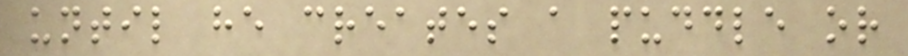until he creates a puddle or
